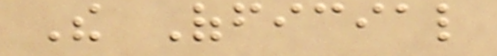The Official
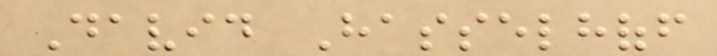David Hasselhoff
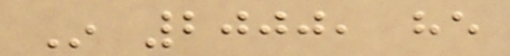In 2000, he
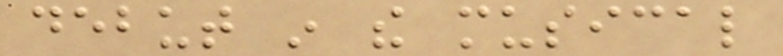debut in the musical
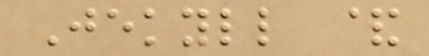Jekyll &
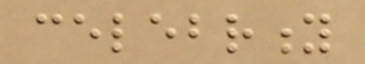celebrity
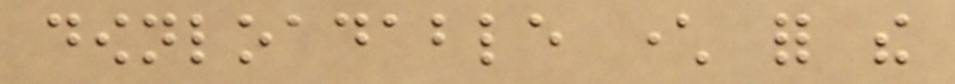downloadable character for the
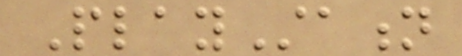PlayStation
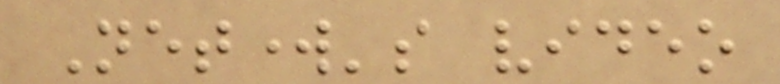Network's video
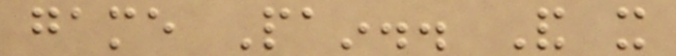game Pain.. And it
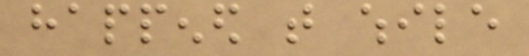happened that while
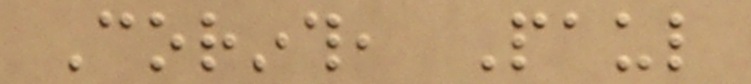Corinth, Paul
